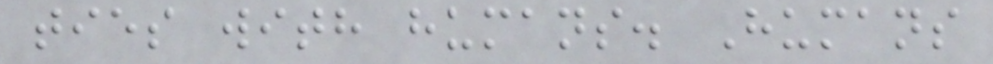ties with humans. Humans
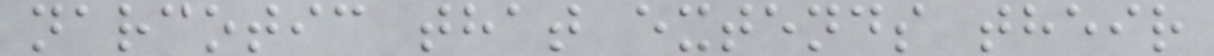narcotic that extends their
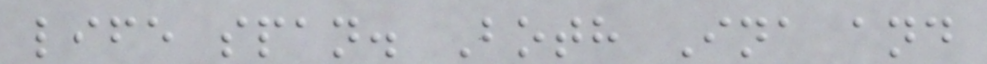life span. Both Ina and
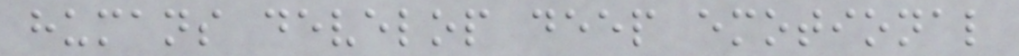humans develop deep emotional
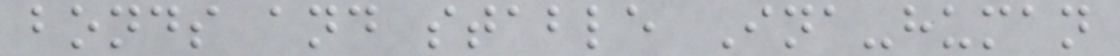bonds and stable Ina-human
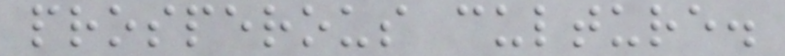prosperous culture.
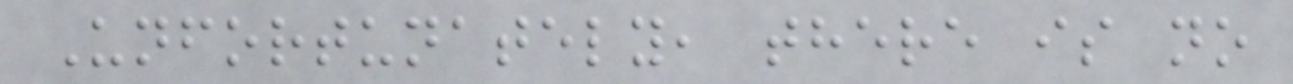Unfortunately, there is no
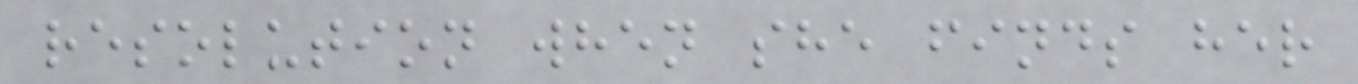resolution when she finds her
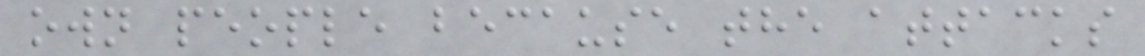own people because the attacks
